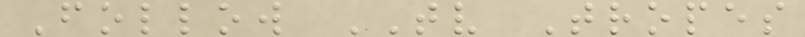Follow TV Tropes
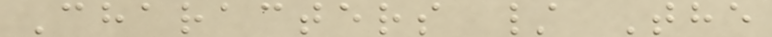Characters / The
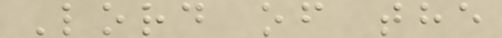Lord of the
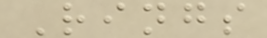Rings
